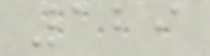129
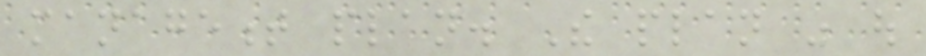management plan. The plan was out
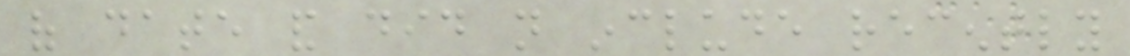of date and did not include recently
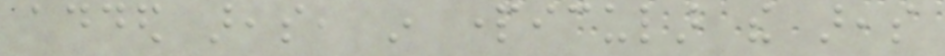added areas, in particular the areas
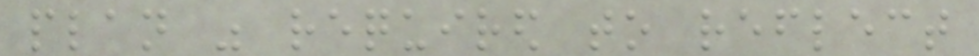plan was required to reflect
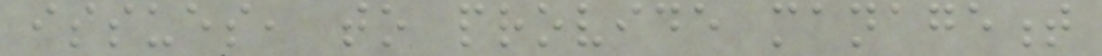issues, to provide management
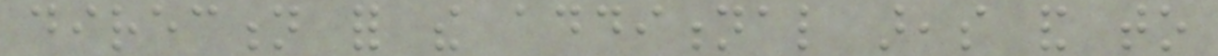direction for the additional areas and to
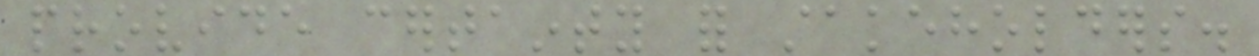provide certainty for stakeholders.
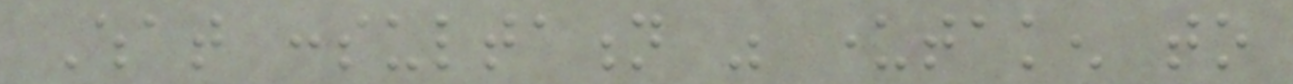What consultation was undertaken to
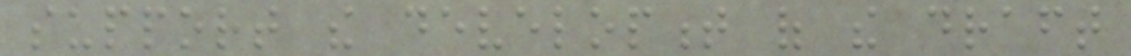support the development of the draft
